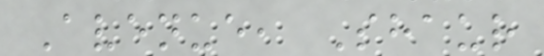Avenue, Shaur
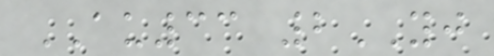AU33 2YJ
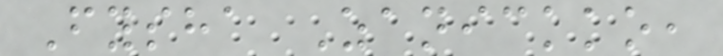Fysha Zanickko,
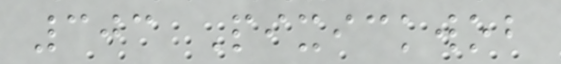303 Pixickwob
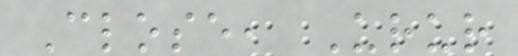Close, Urur
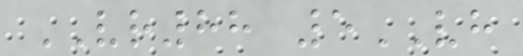VR88 5VH
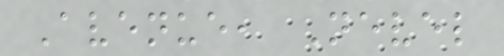Avenue, Nevel
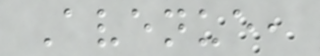Avenue,
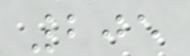205
